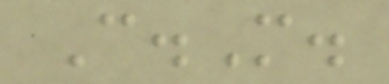C.M.
